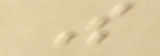So
